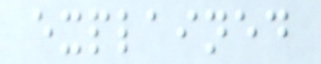explained
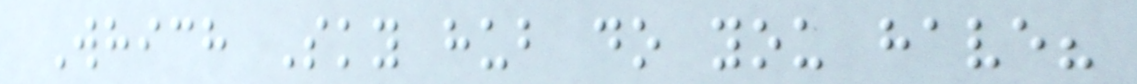Which Sky hub do you have?
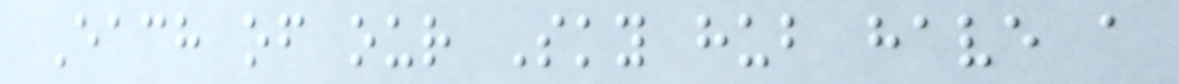Each of our Sky hub have a
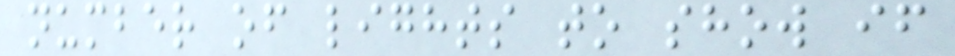number of lights to show if
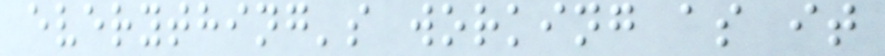everything's working as it
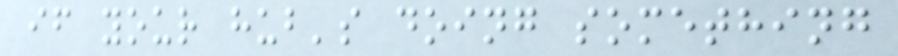if your hub's doing something
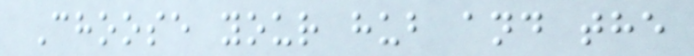Choose your hub and the
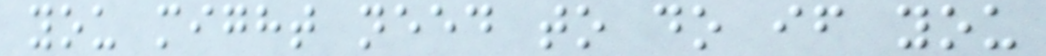you might need to do if you
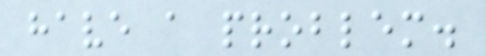have a problem.
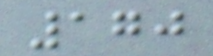170
